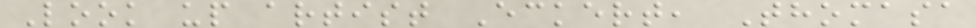Look up artist Eckert, Thomasa
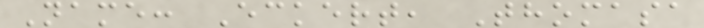Name: Eckert, Thomasa
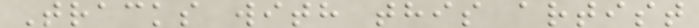Tracks with this artist
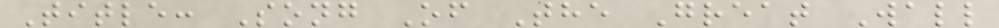Title: Song Of The Great Wall
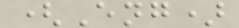(Eng)
